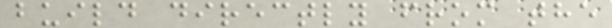build directly from the
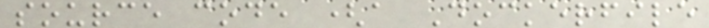source code (a Dockerfile
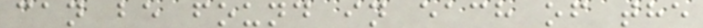can be found in each of the
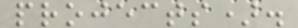projects).
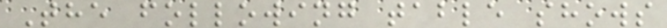The following table shows
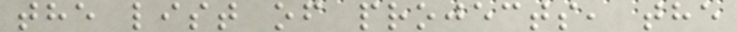the list of projects, the
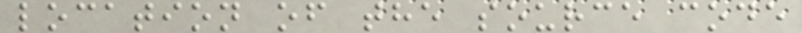location of the source code
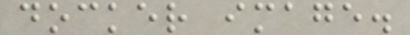docker image.
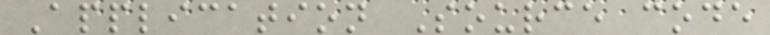Application Source code
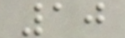10
